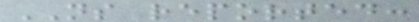NS reported:
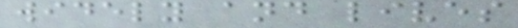widely and lives
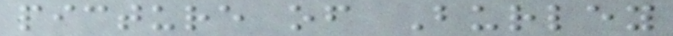picture of Burley
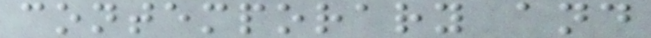contemporary and
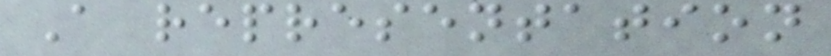A representation
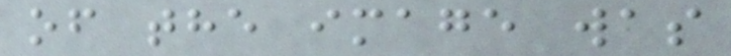of the image was
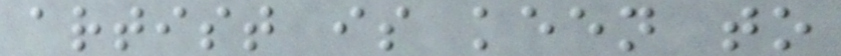artist is keen to
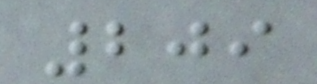209
